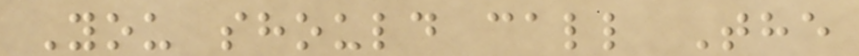You should call The
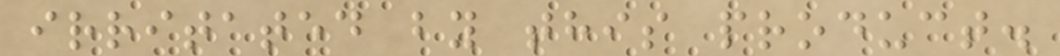irritated by this product.
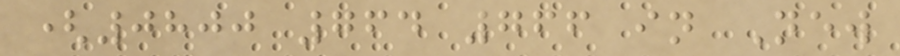(0800 764 766 in New
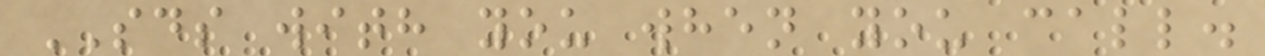SDS with you when you call.
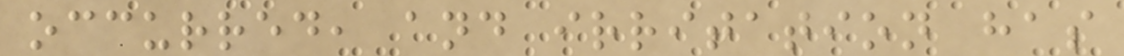occurred, and irritation has
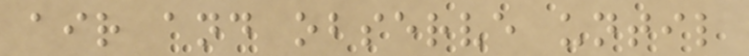air and observe until
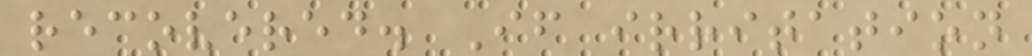recovered. If irritation
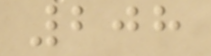208
